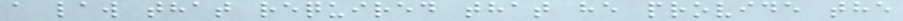a law that required that he provide the
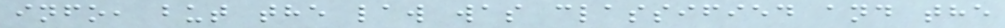info, but the law was classified and the
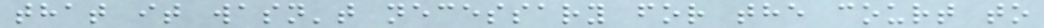that it wasn't necessary for the court to
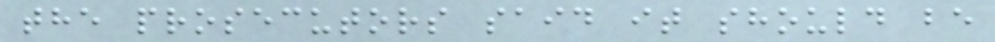the prosecutors said it should be
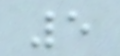5
